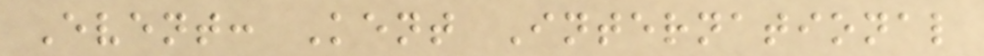Event: Kent International
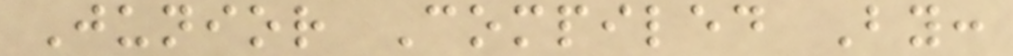Junior Compiled By:
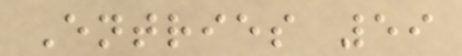Entries 59
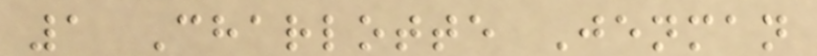1 Charlotte Jenman
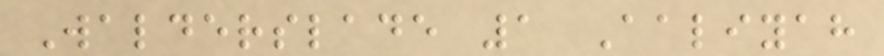Walderslade 1 Aaliyah
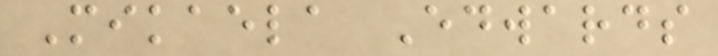Mikaela Edwards
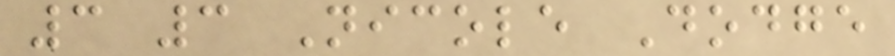3 3 Nicole Dodge
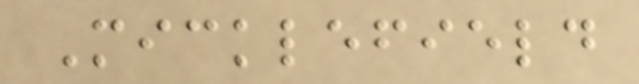Micklefield
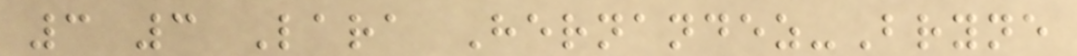3 3 Lara Hernandez-Bryne
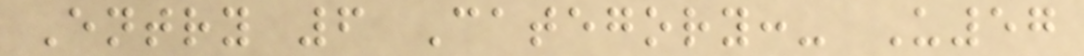Entry 6 Category:- U57
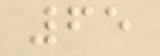65
